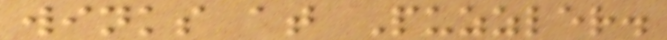winks at Puzzler.
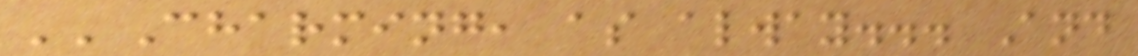''Charming, as alway... And
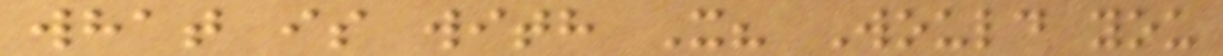what is with X? Would you
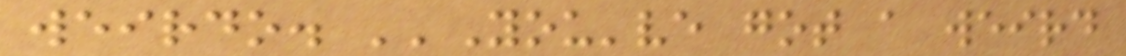weirdo. ''You've got a weird
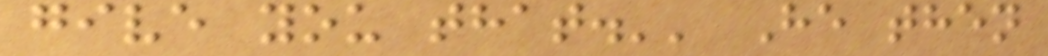give you that.'' He then
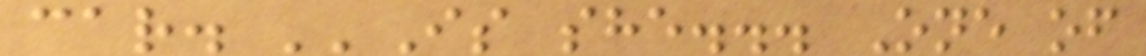car. ''Is she... One of
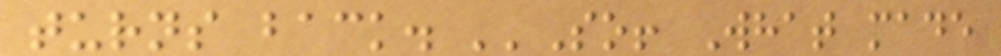turns back. ''So! What made
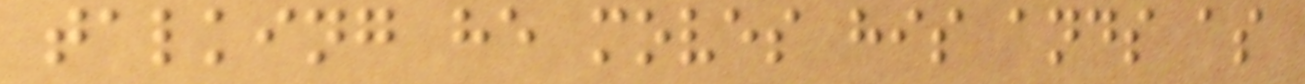talking he moves his ands as
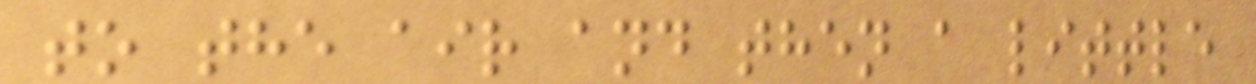to the air and then a little
